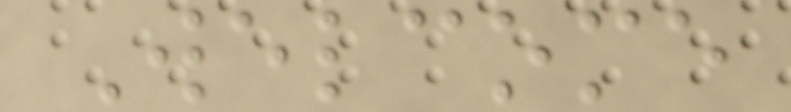Welcome
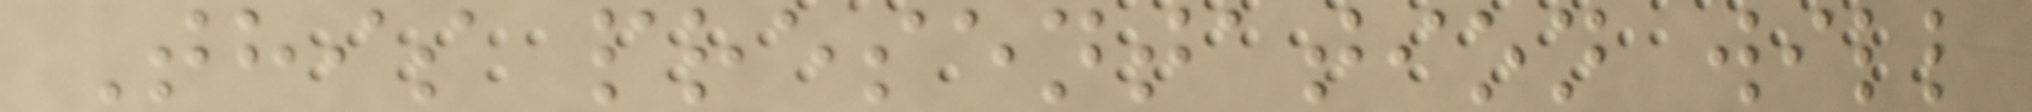This presentation will
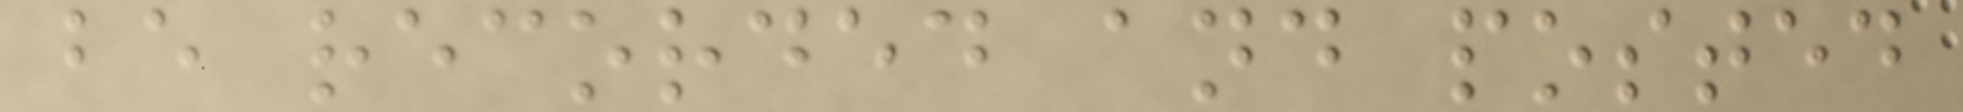be recorded and posted
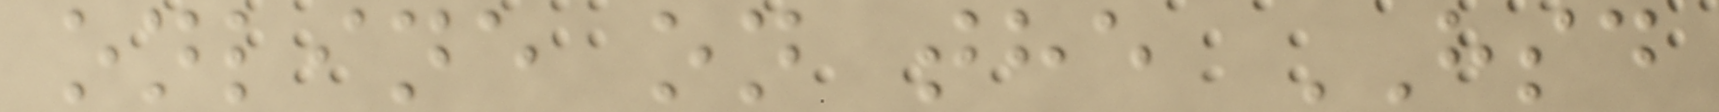online on the HSD
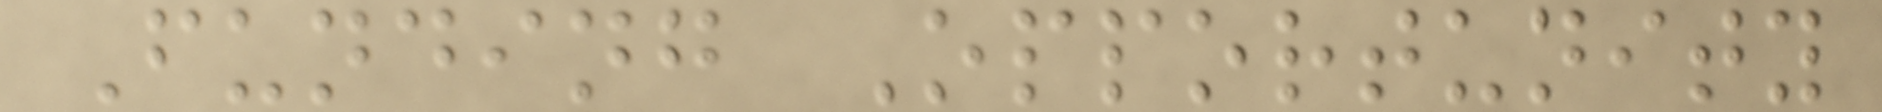Funding Opportunity
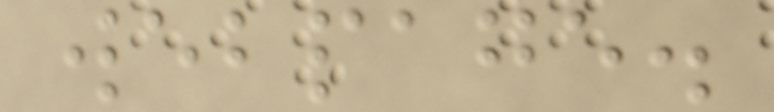webpage.
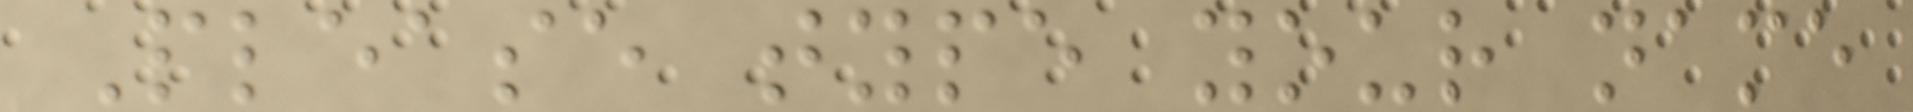Please type your name
